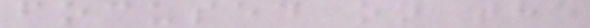focused on the
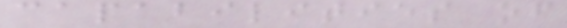capabilities of
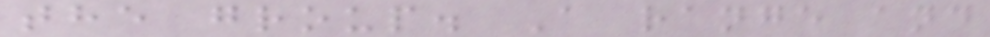the group. A range and
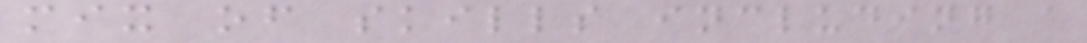mix of skills including a
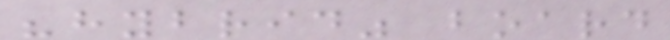"hybrid" board
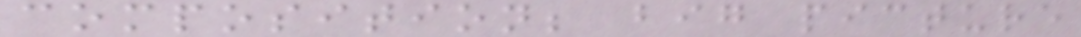composition; big picture
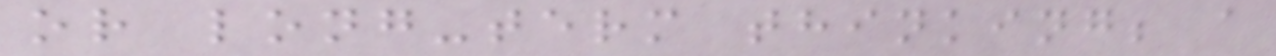or long-term thinking; a
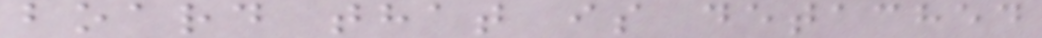board that is detached
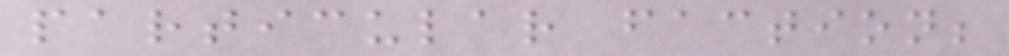particular faction;
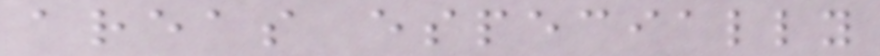areas especially
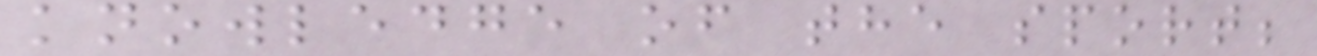knowledge of the sport;
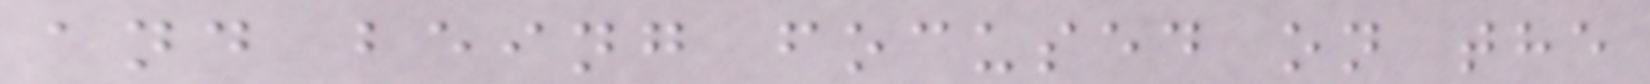and being focused on the
